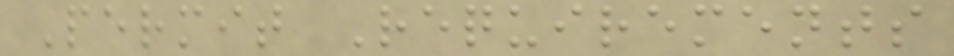Permit Requirements
